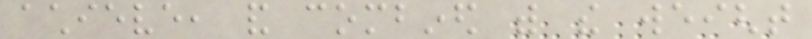achieve, and combined with the weight
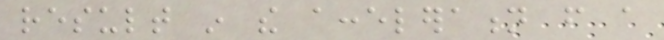result in the acceleration from a
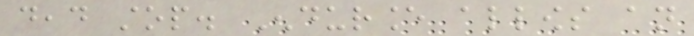dead stop. Endurance allows an
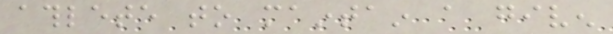athlete to maintain a given
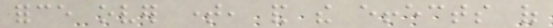force over time, and the effects of
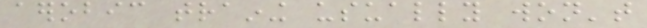aerobic training usually won't
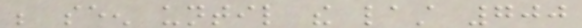be seen until the last 700
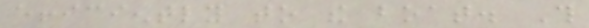efficiently to the boat. This
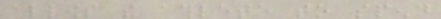allows the athlete to spend
